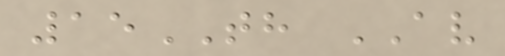15TH AV
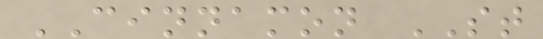CINNAMON ST
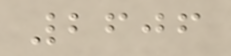2606
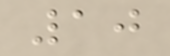10
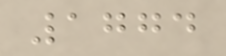1774
